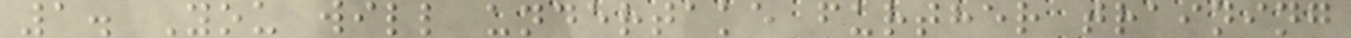1. You will undertake further training
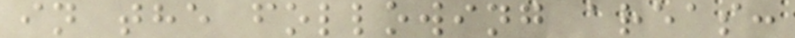in the following areas:
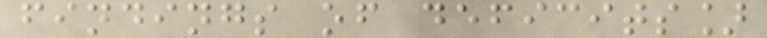findings of deficits]
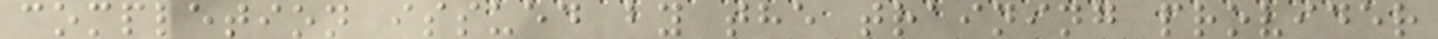completion issued by the training provider
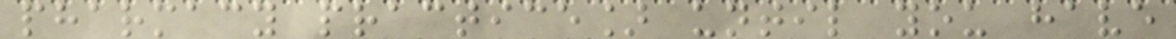pharmacy practice] until you have
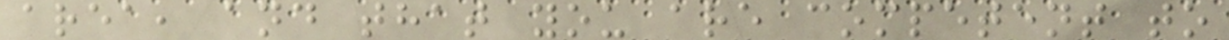area, and that you are competent to
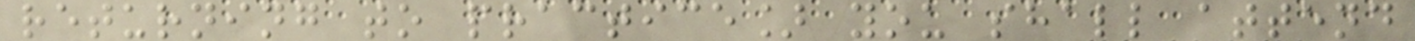returning to practice] you shall attend
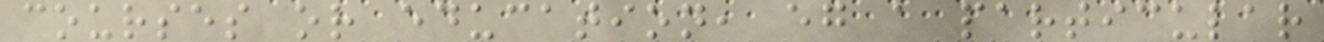courses or education, eg a particular
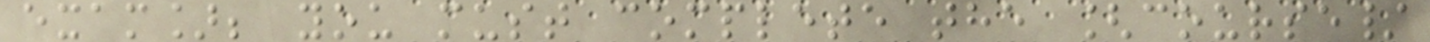exam]; you must complete the [course/
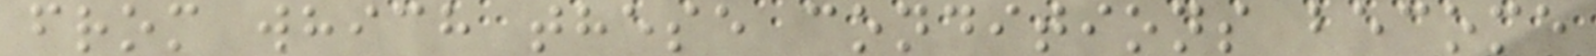from which these conditions become
